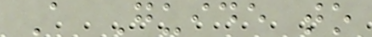A Guide to
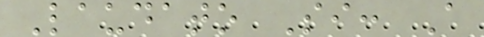Laudato Si: A
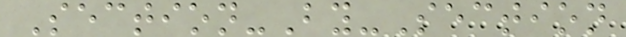Section-By-Section
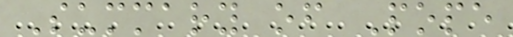Summary of Pope
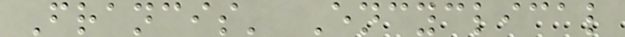Francis' Encyclical
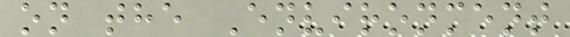on the Environment
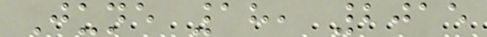June 18, 2015
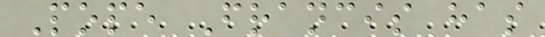Pope Francis has
